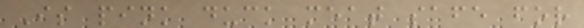Is pink duck meat safe for
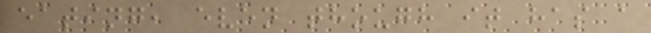eating, even though it has a
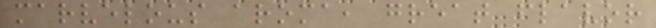marvelous aroma, great flavor
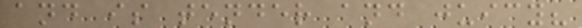and is tender and juicy?
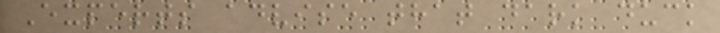Experts advise that dark duck
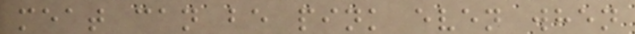meat can be pink even when
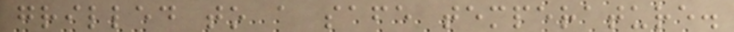grilled to a safe temperature.
